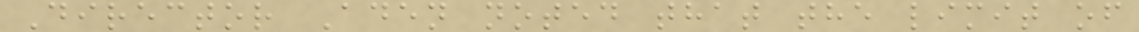Director Aden noted that the limit of
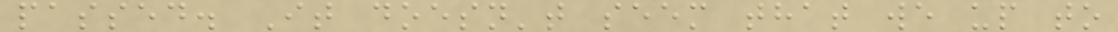passed. It doesn't seem that we up to
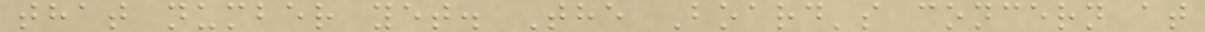that number yet. The Board's concern at
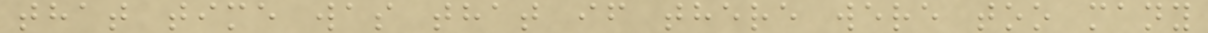that time was that if there were too many
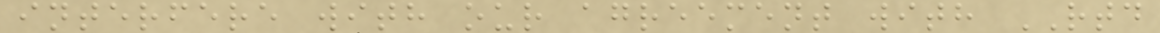interfere with our agreement with RTD
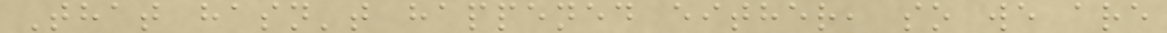That hasn't happened either, so we are
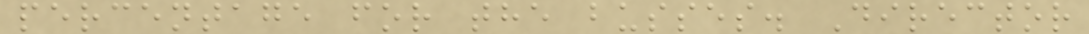percentage for the busses. Director
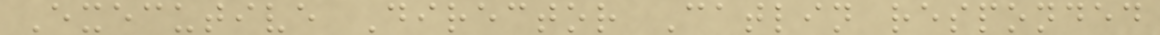Executive Director Catlin responded
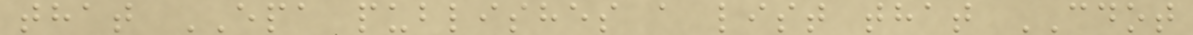that EPA publishes a list that CDOT
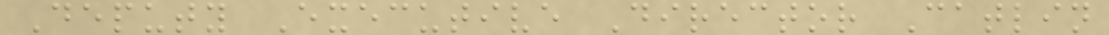Deputy Executive Director Catlin
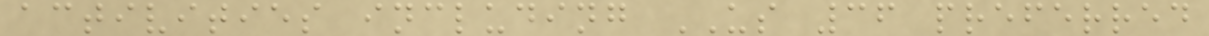activities including US 36 preferred
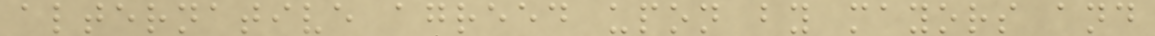alternative agreed upon by mayors and
